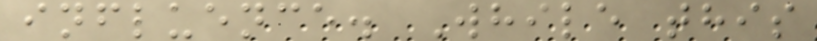influence. While this
